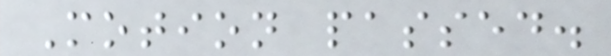Motion passed.
